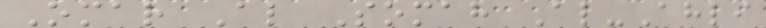Omar Al Somah Al-Ahli
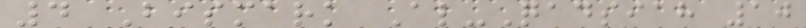4 Bismark Al-Qadsiah 10
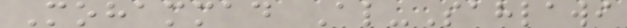Mohammad Al-Sahlawi
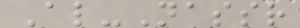Al-Nassr
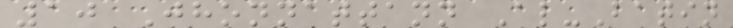10 Jhonnattann Al-Batin
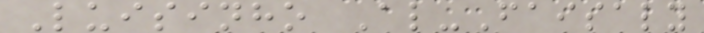Luisinho Al-Faisaly
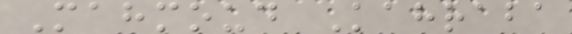Mahmoud Kahraba
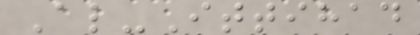Al-Ittihad
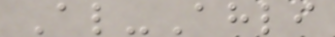Al-Ahli
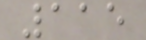115
